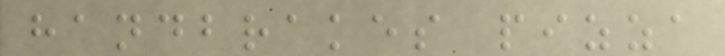handbrakes pizza
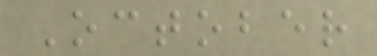October
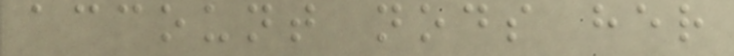account nods her
